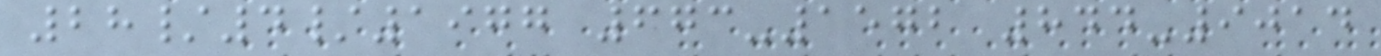28/4/1977 673-1572 844-9014
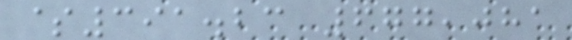$391.23 677,081
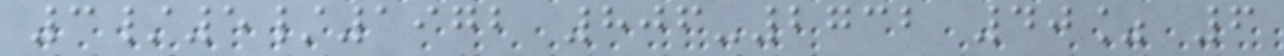3/5/1972 806-2732 40% 6
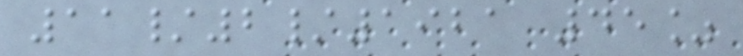11/2/1921 45%
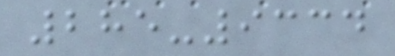285-9334
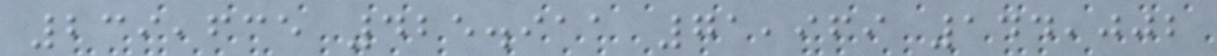239,635 425.911 71,969 144,002
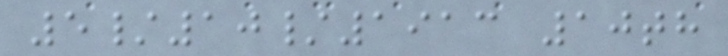5/10/1913 10th
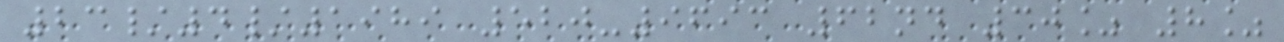23/4/1989 520-9693 62nd 30% 8%
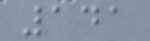141
